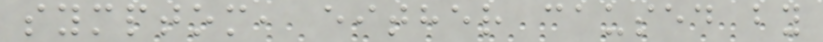symptom, either caused by
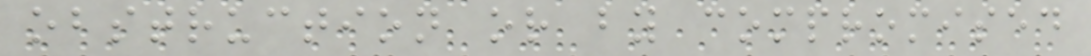obstruction or by compromised
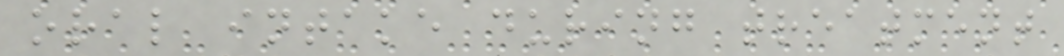oral intake during treatment
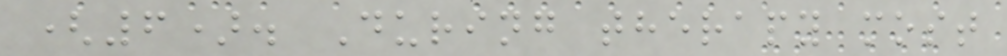(6). During therapy most
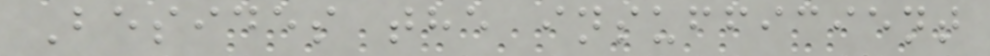Besides the insufficient
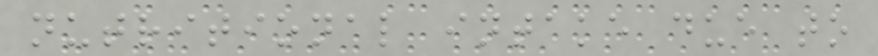nutritional intake due to
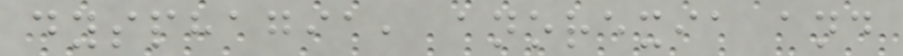dysphagia, anorexia and
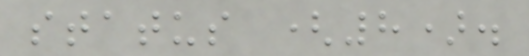status (8).
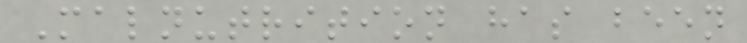Malnutrition has been
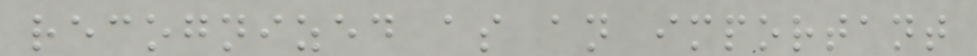recognized as an important
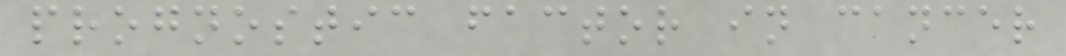prognostic factor in cancer
